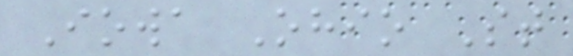Iowa Ohio St
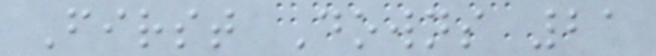First Downs 21
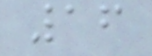16
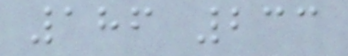186 233
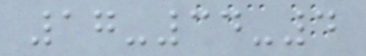17-34-4
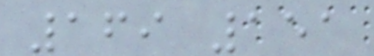169 151
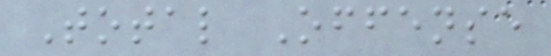Total Offense
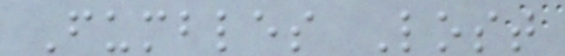Fumbles Lost
